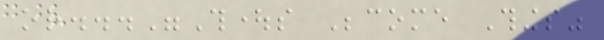or..."Thoughts Become Things"
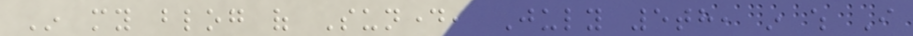In my blog of Sunday, July 5th, in which I
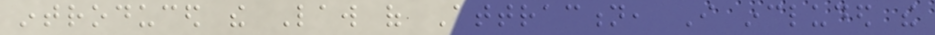introduced the Law of Attraction, I included the
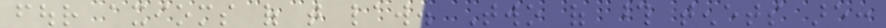four axioms of that law. Two of those tenets are:
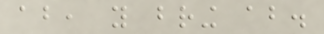about, you bring about.
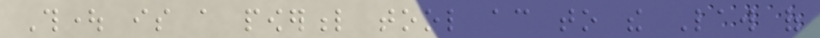Thought is a powerful tool according to the Law of
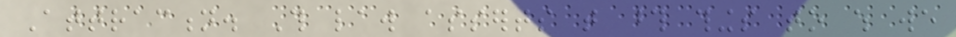Attraction. This law asserts that those things to which we
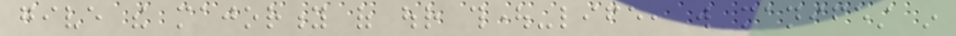give the majority of our thought-life, will manifest in
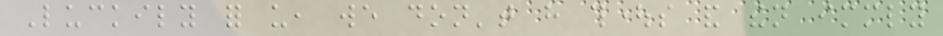Luckily for us, we don't have thoughts and then immediately
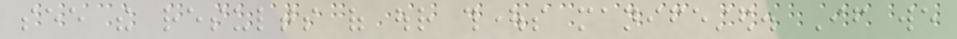see the results of our thoughts manifested. If we
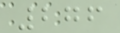276
